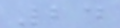24
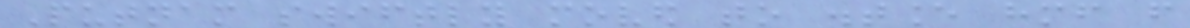Putnam swiftly moved to distance himself from
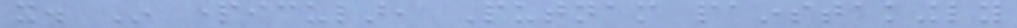it. In particular, Putnam painstakingly
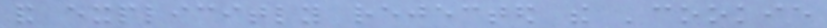and explicitly rejected the 'cookie
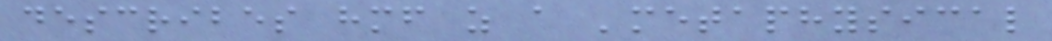describes himself as a 'metaphysical
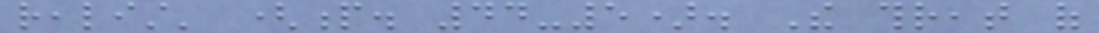realist' (p. 44-5). The threat of
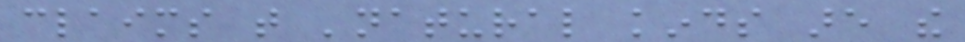claims that 'natural kinds are the
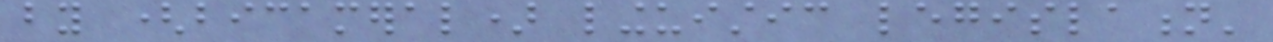by (bicameral) linguistic legislation'
